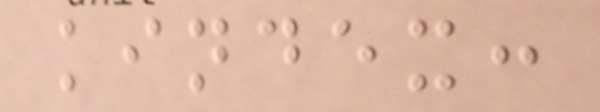kindex:
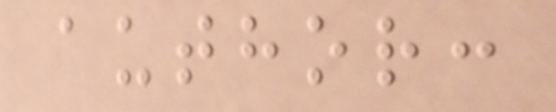author:
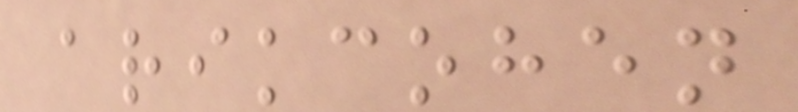arikcohen
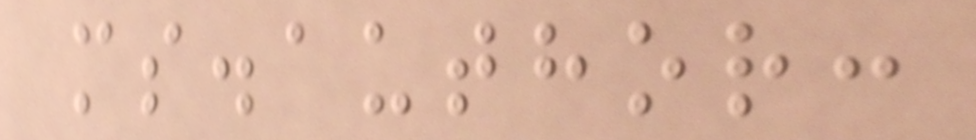ms.author:
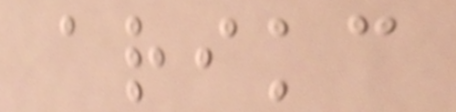arikc
